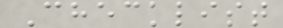Checklist
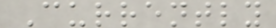Currently
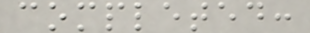completed:
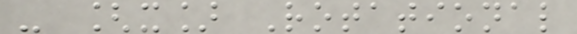- [x] Rotational
